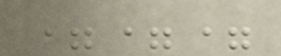===
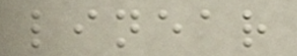linear
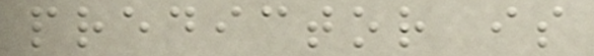predictor is
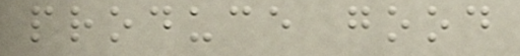produce good
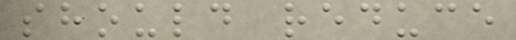should reduce
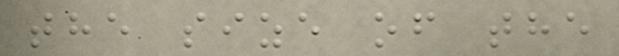the size of the
